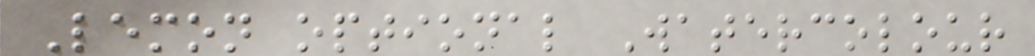Lemon optional Watercolour
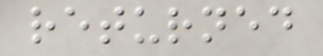returned
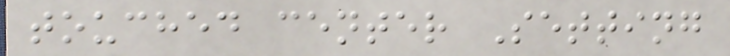touched center Setting
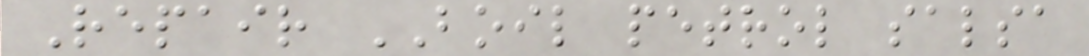Repair BOIL petrol salsa
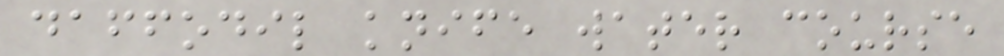daffodil knife water course
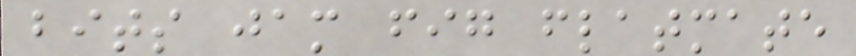bits jam fig flatmate
